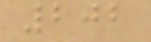202
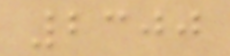2300
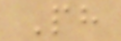Ph
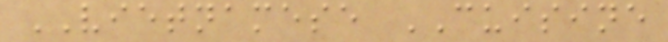VIETNAMESE CUISINE
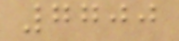7700
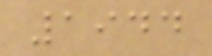1944
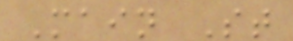Main St
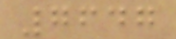7647
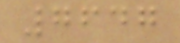7647
